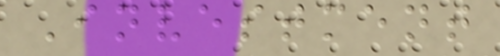Investment
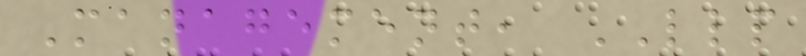Management, LLP
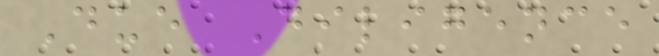Due Diligence
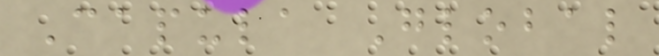Capula Global
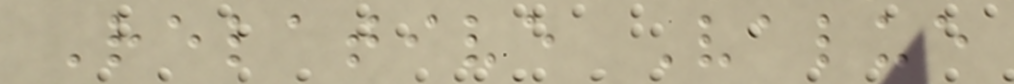Relative Value
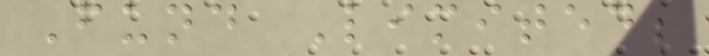Fund Limited;
